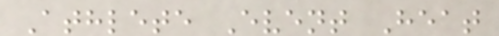Athlete Event Heat
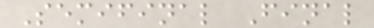Semifinal Final
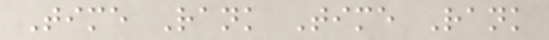Time Rank Time Rank
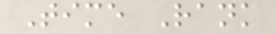Time Rank
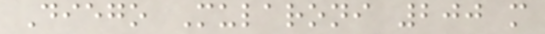Diego Mularoni 200 m
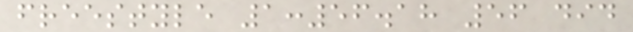freestyle 1:56.18 56 did
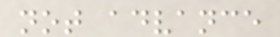not advance
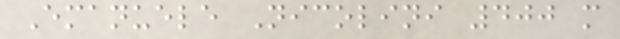Emanuele Nicolini 400 m
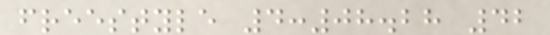freestyle 4:08.28 42
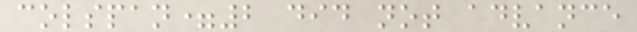colspan=2 did not advance
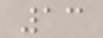13
